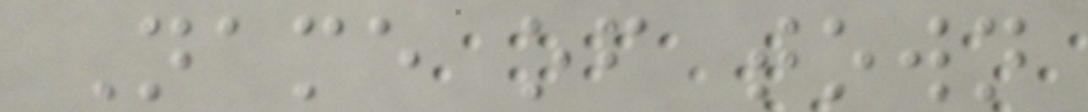Name of town
